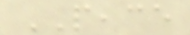PEACE
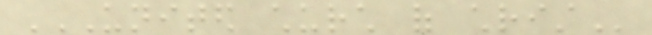UNITED CHURCH OF CHRIST
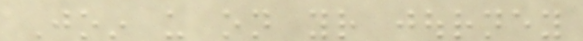Join us on your journey
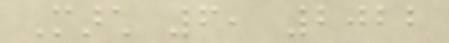March 6, 2022
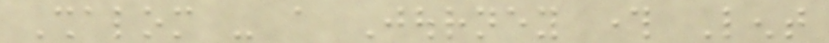Shalom - a Journey through Lent
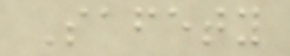Safety
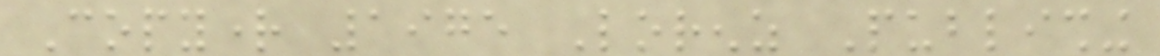Copyright 1975 Lorenz Publishing
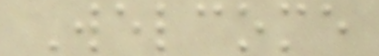Welcome
